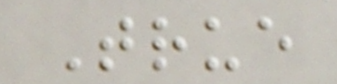True
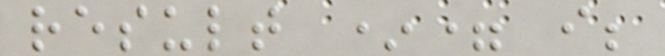result *= i;
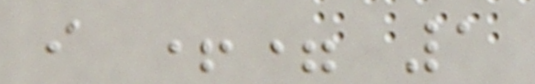i += 1
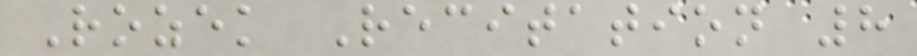Rozek Recitation 8
